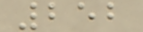252
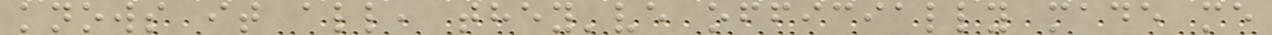knows it all, they've officially made me
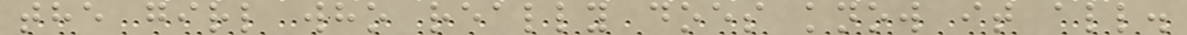the girl who really does know it all.
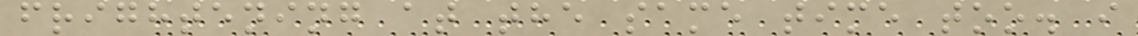frightening at the same time too. i
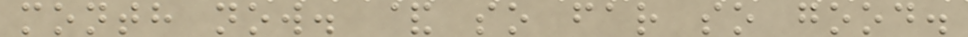month now. & so far so good.
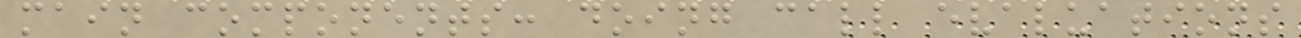main components: doing call evaluations
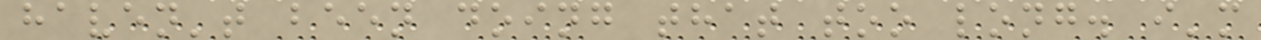haven't been doing that too long. i'm
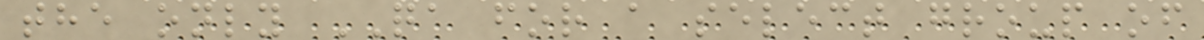the only QA for a select group of
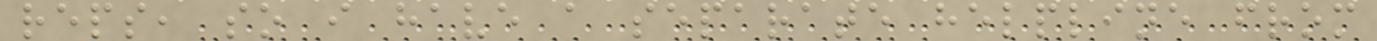reps, so i have a separate helpline from
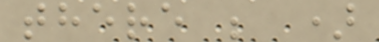there ; )
